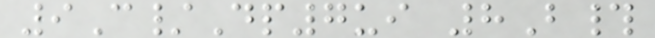9C/Dp7ui 8B#
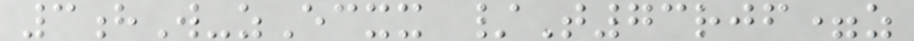3hW-zEcxx /T73rjf=z
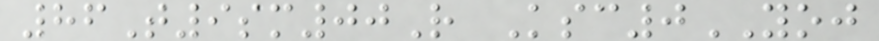86T9sm00R Ksc0YOJ
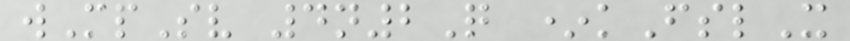wMpSv 4n2Q *kFslX
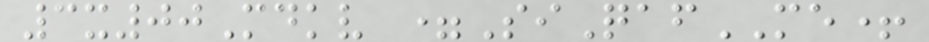3x00Mdkv =SiQafME+
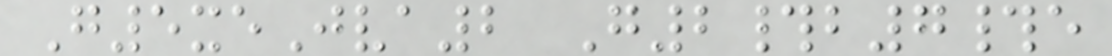G5xeJva2 G2#b7#e
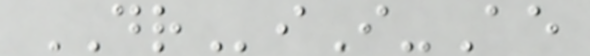DRiI-Ae
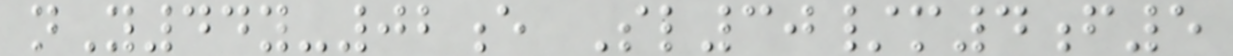nY44y-02e Sl30/m4f5
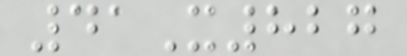41X827
